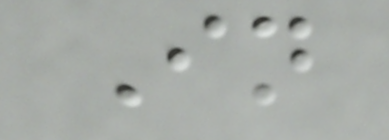In
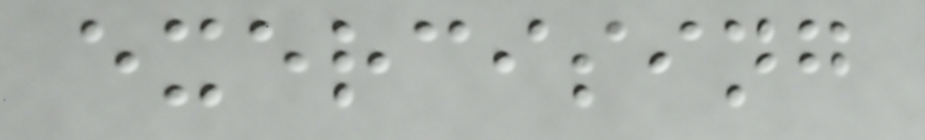exercising
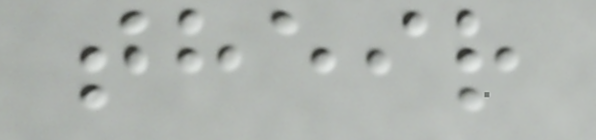their
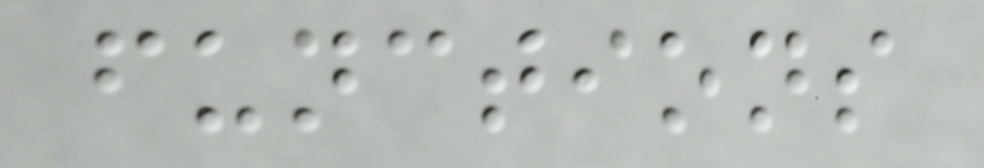functions
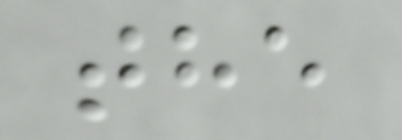the
